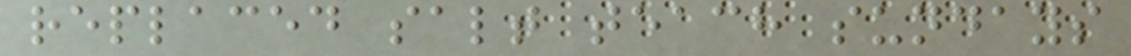replaced salt teach sundays
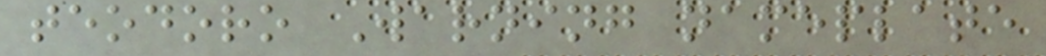teodoro Warning nameplate
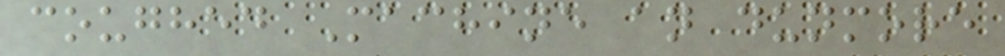coughed Machine an dunmore
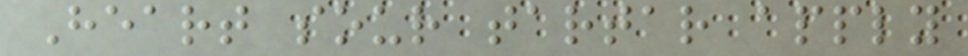Heart sour tartar apply
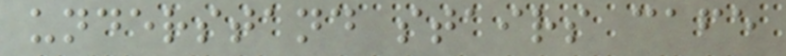understand stairs cafe
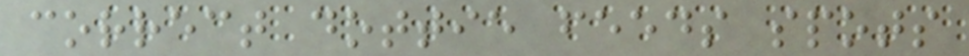correct dottie feeds spots
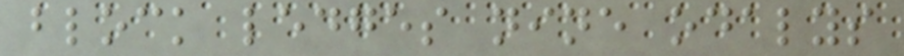block ledges nine odalys
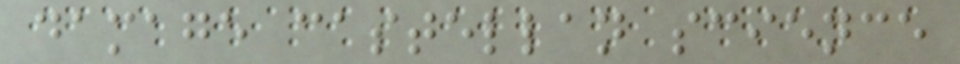damage castellan science
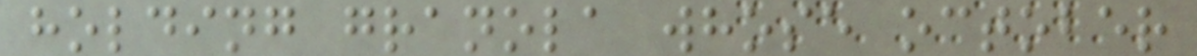holding granola whose october
